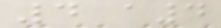4 a4
